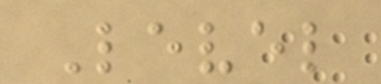Level
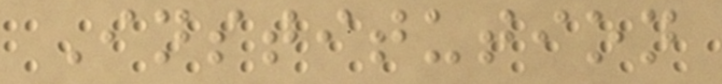Institution
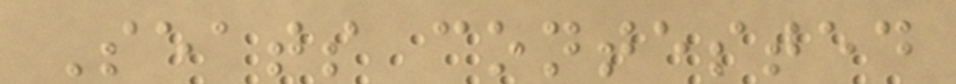Seats contested
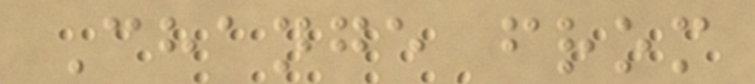Change from
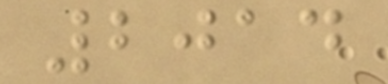2014
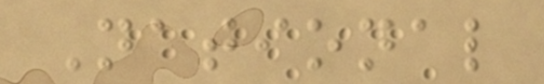National
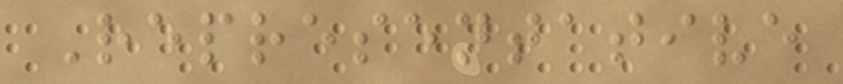Representative
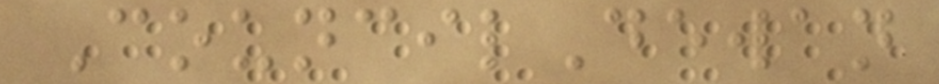CouncilDewan
